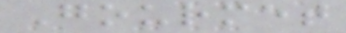Gourmet
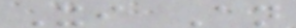Xi An
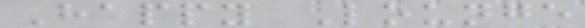Happy Lounge
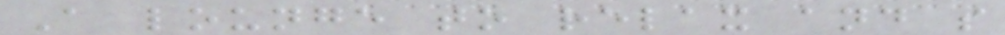A lounge to relax and s
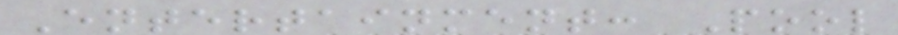Entertainment: Pool
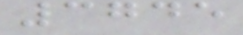3745
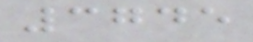3745
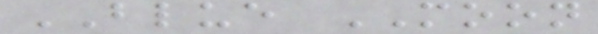BLUE MOON
